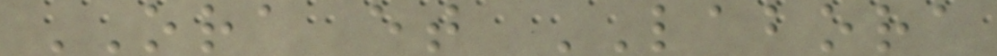ORA et LABORA
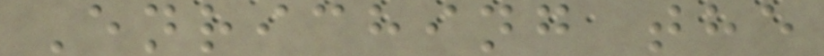Enriching the
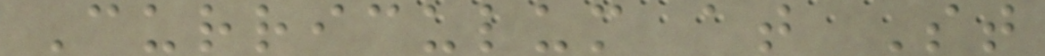Curriculum at St
